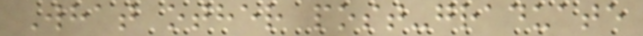What other post-graduate
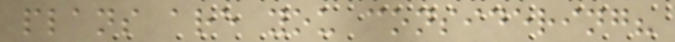plans are you considering?
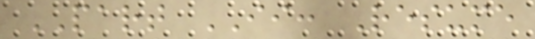PART II: Resume
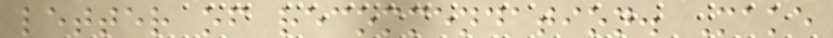letter of recommendation. Make
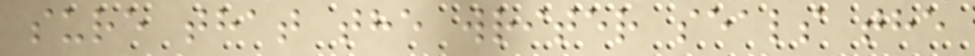sure that the writer seals the
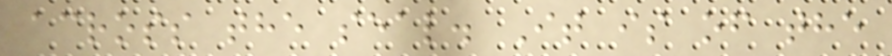across the seal. It is of the
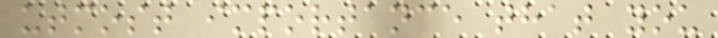utmost importance that you
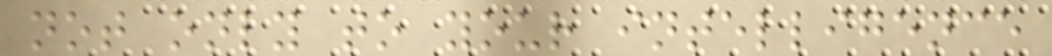not only to your intelligence
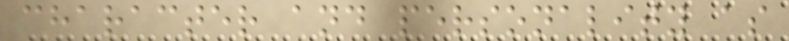character and personality as
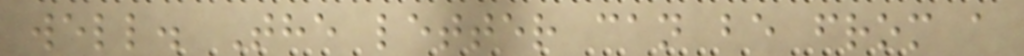well. The letter can be from a
